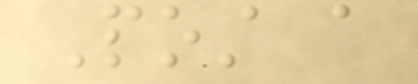Post a
